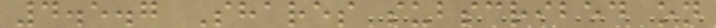4.5.7 Shares subscribed on
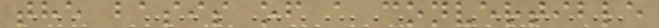the basis of a convertible
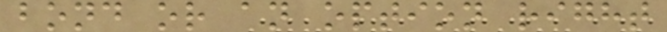bond or an option right
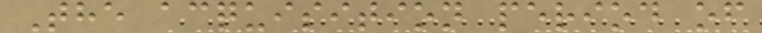The acquisition period of
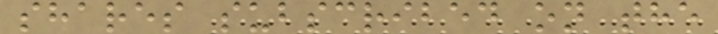shares subscribed on the
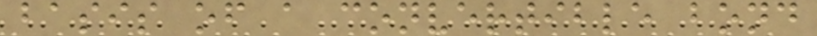basis of a convertible bond
